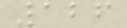126
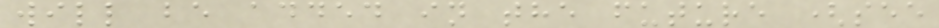will be added in the future (see
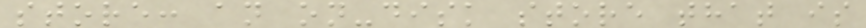store: an on-disk store that is
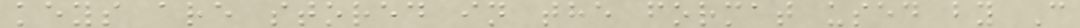keys are stored in the format used by C
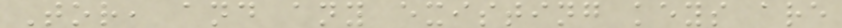Tor, and any existing keys are
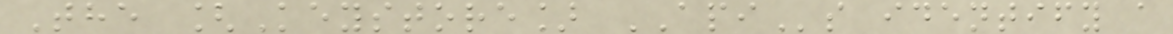The [Keystore] APIs identify a
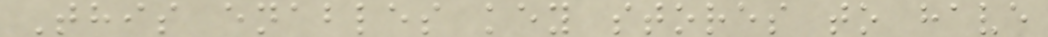This enables key stores to have
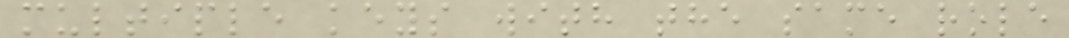multiple keys with the same role
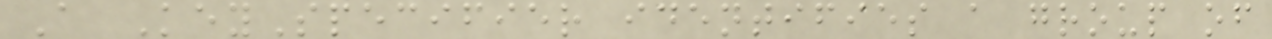A KeySpecifier identifies a group of
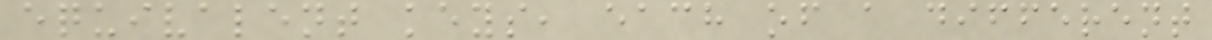equivalent keys, each of a different
